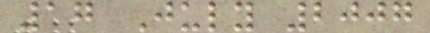17 July 2007
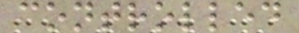controlled
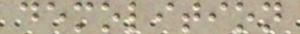demolition
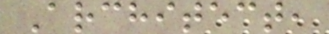Architect,
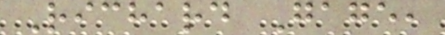Richard Gage,
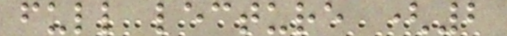full lecture (2
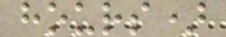hours)
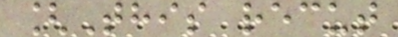[This recut
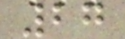27
